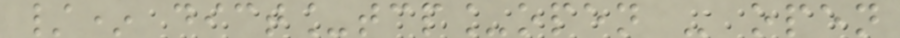/* dict_tcp_open - open
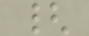{
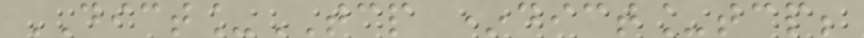DICT_TCP *dict_tcp;
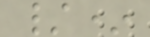/*
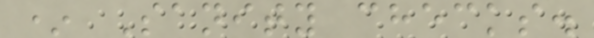* Sanity checks.
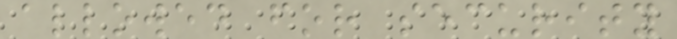allowed for security
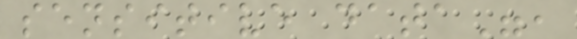sensitive data",
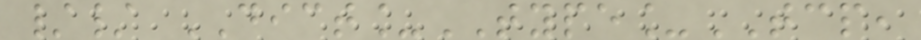// DICT_TYPE_TCP,
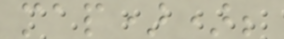map));
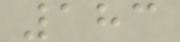183
